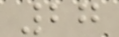27
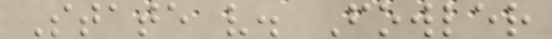State v. Fowler
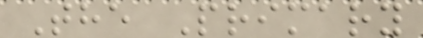The Primary
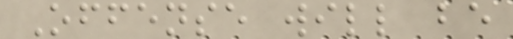Offense will be
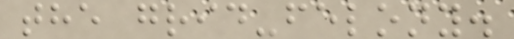the grid-felony.
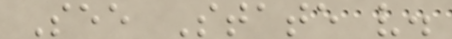See State v.
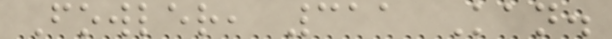Fowler, 311 Kan.
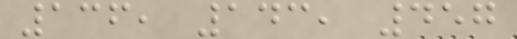136, 143, 457
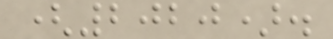(2020).
